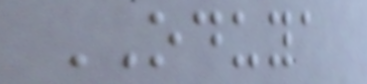ODUYA
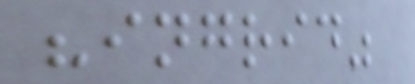"ingrid"
